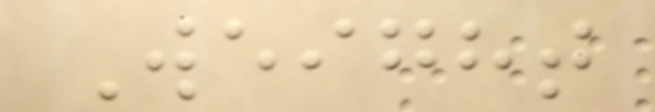Weight
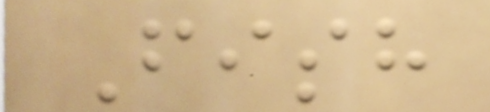Fish
